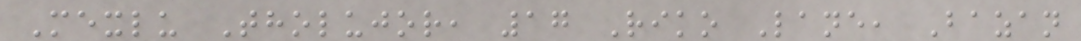Mexlu Tholujor, 17 Riko Lane, Bazan
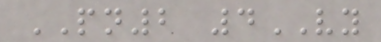PN2 4VY
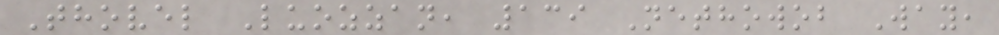Thovel Luozzan, 139 Nethowob Way,
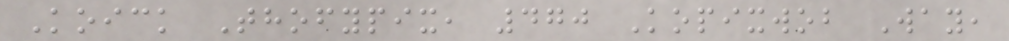Koick Thofypix, 470 Kopixwob Way,
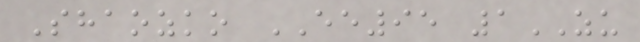Shaozko EE95 1ZU
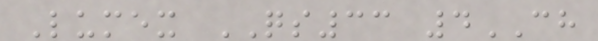Lumex QS33 4CH
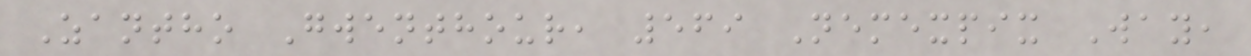Zantho Gwenthour, 569 Nemexpix Way,
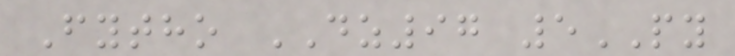Fytho DZ97 5PY
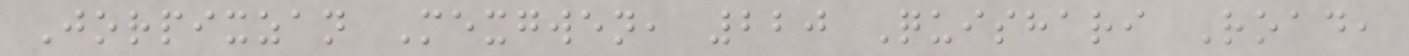Jorpixzan Mexgwen, 220 Quishari Road,
